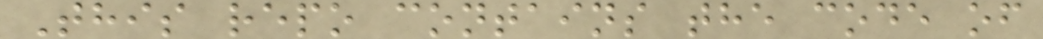This repo contains the code of
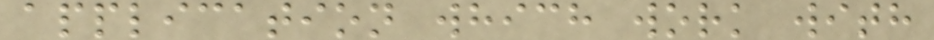application which work with
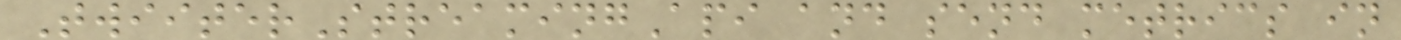TwiiterStreamingApi and send metrics in
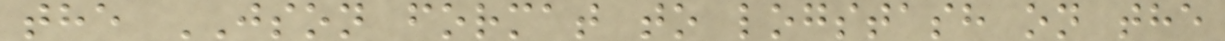the JSON format to logstash on the
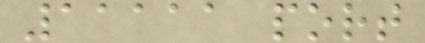11111 port
